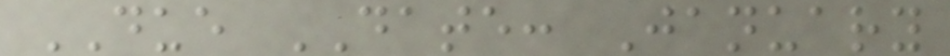DUE DATE: January
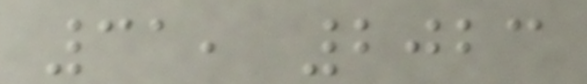31, 2023
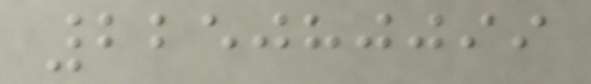225080099
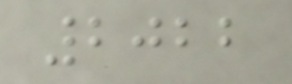2022
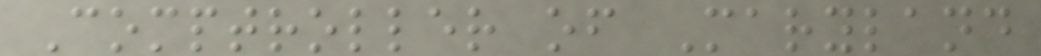Comptroller of Maryland
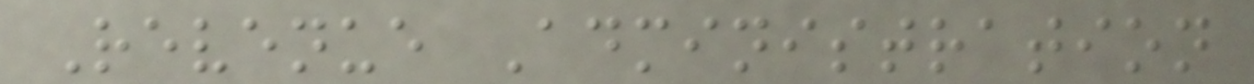Revenue Administration
